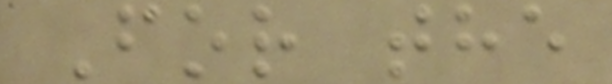For the
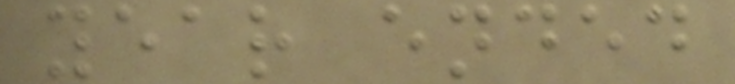year ended
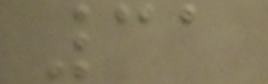31
